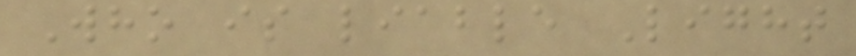Who is liable Light
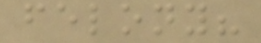felony?
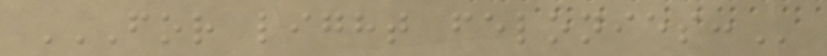FOR LIGHT FELONIES:
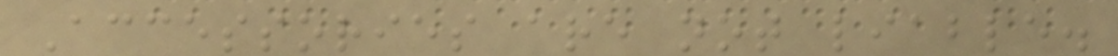Accessories are not liable.
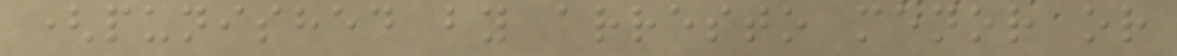(punished by arresto menor or
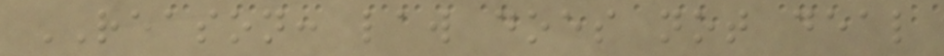REASON: law does not deal
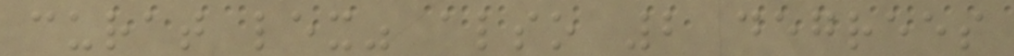curat lex" also 2 degrees
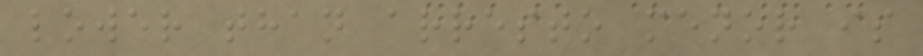lower than arresto menor is
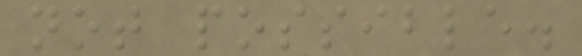not possible.
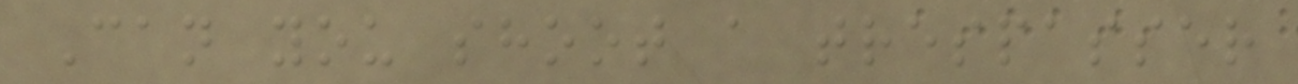Can you shoot a trespasser
